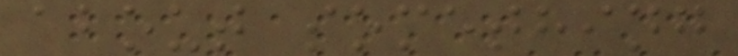about something
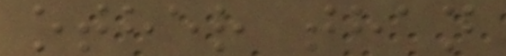other than
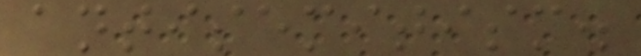antisemitism.
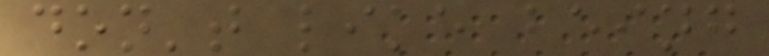don't like being
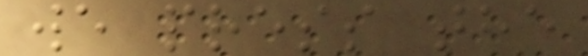we press the
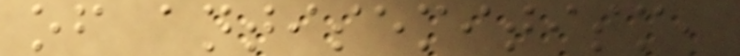of antisemitism,
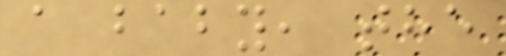a baby, the
